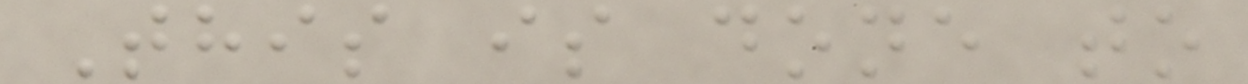This is done to
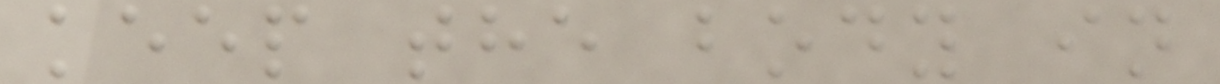keep the body in
